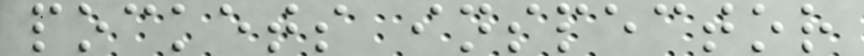pockets inspector
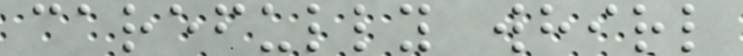carefully whirl
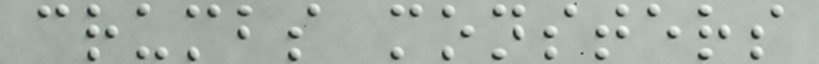crumbs monsters
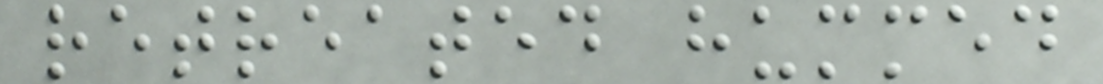retreated hummed
